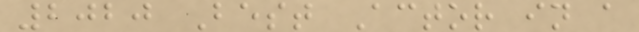2020 Best Actor in a
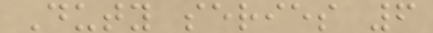Duty series 6
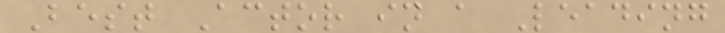Best Actor in a Leading
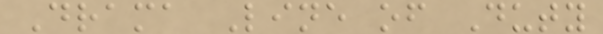Drama Line of Duty
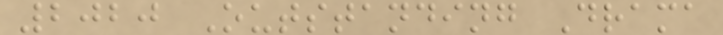2020 Outstanding Drama
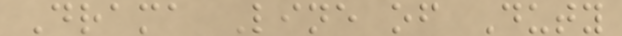Drama Line of Duty
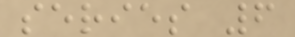series 6
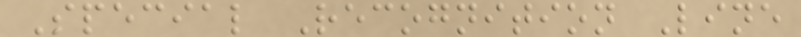Special Recognition Line
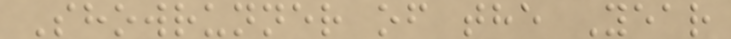Showrunner of the Year
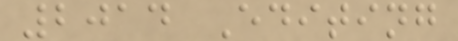2014 Editing
